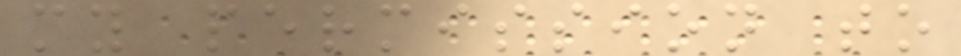my permission to
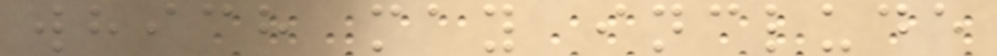which may include
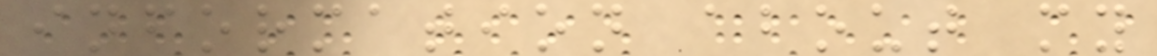information about my
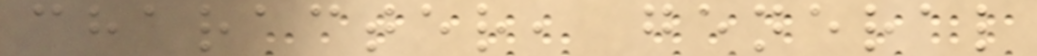character, general
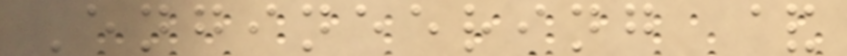Engineering &
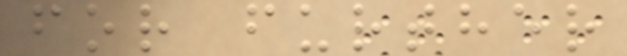for further
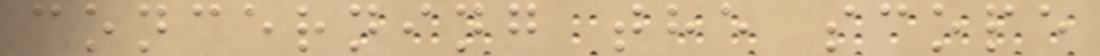concerning the scope
